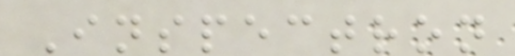Inspectron
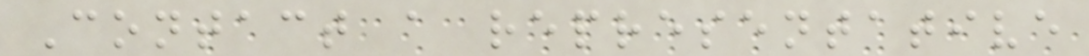Contact a representative
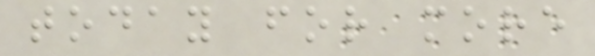today for more
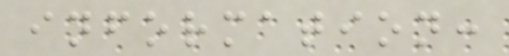information:
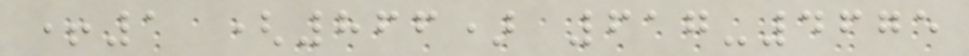+1 (866) 617-4675
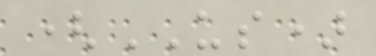(US)
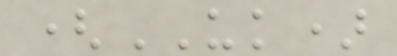(UK)
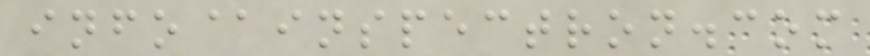info@inspectron.com
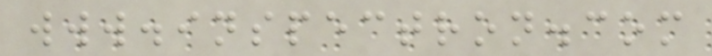www.inspectron.com
